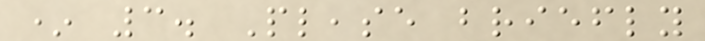* 3. Please briefly
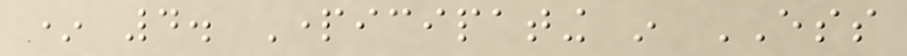* 4. Participating in ESS
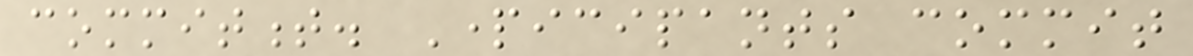commitment. Participants commit
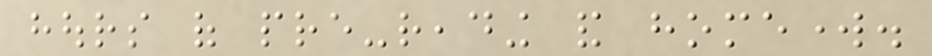hours of pre-reading and homework.
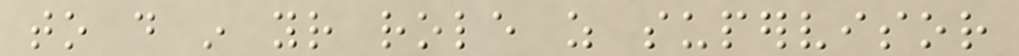to do in your role as supervisor
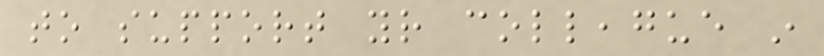to support your colleague in
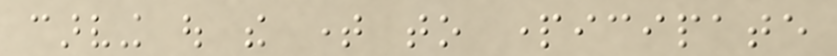carving out the time to participate
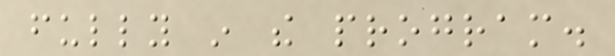fully in the program.
